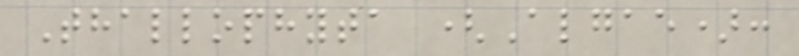Thallophyta (Algae):
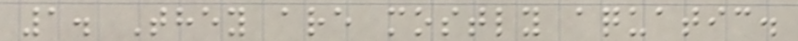1. They are mostly aquatic.
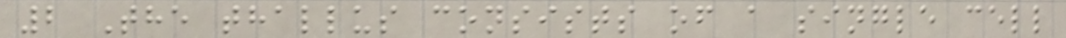2 The thallus consists of a single cell
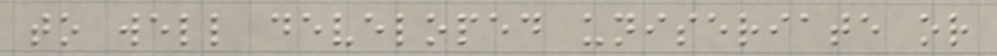to well developed uniseriate or
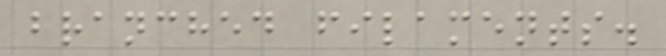branched filaments.
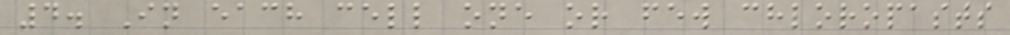4. In each cell one or few chloropasts
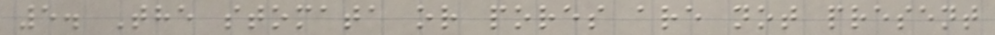5. The stomata or pores are not present
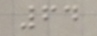64
